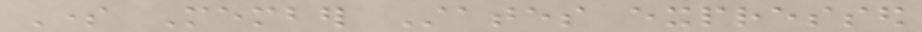Some Member States expressed
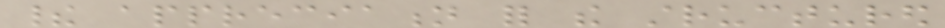their appreciation for the structured
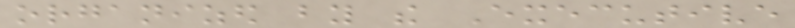organized by the Executive
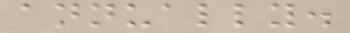annually.
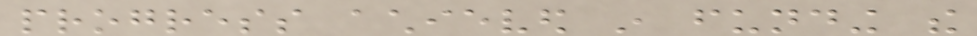progress achieved in funding the
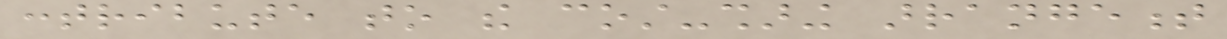contribute to the cost-sharing arrangement
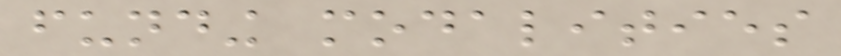funding modalities
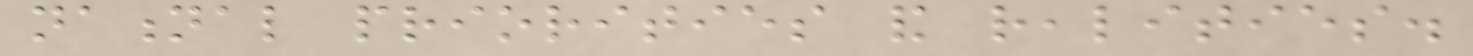national priorities and realities.
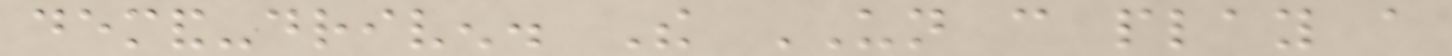demand-driven. The UN can play a
